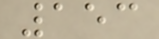153
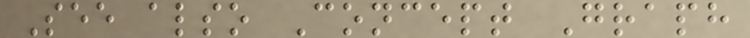See also Concept Graph
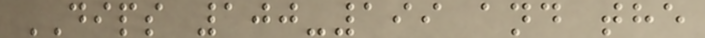DIPS 100-199 and the
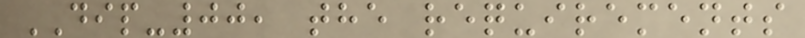DIP-00, the requirements
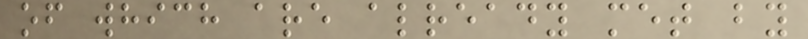of which are already met by
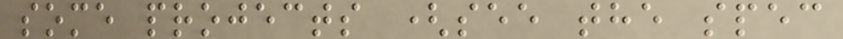some projects (see the spec
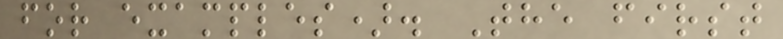for examples). The first
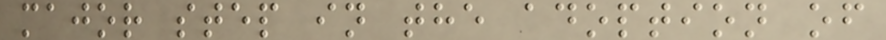major step in the adoption of
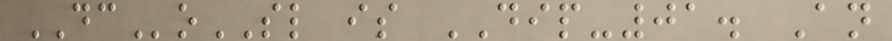DCoSL is DIP-01. An
